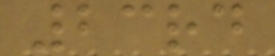23rd
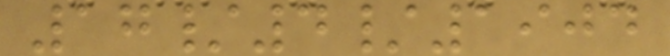17/4/1904
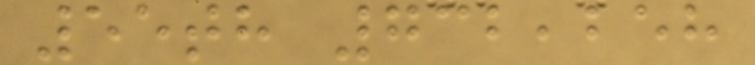55th 732,258
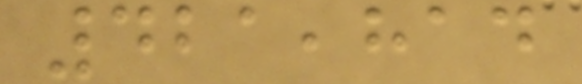421,814
